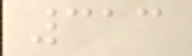313
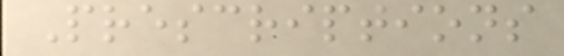Prescriptions
